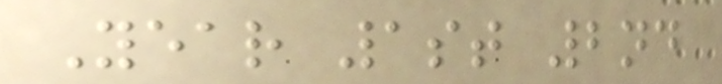Year 1st 2nd
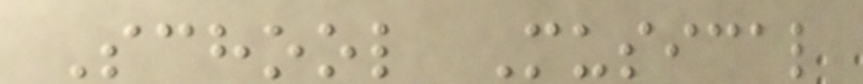School Musical
